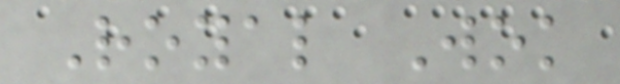Royal Wok
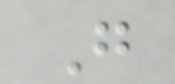G
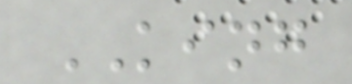KING
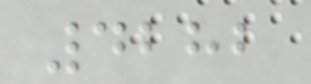4282
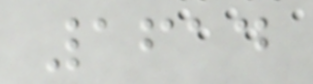1614
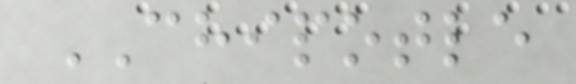CHIPOTLE
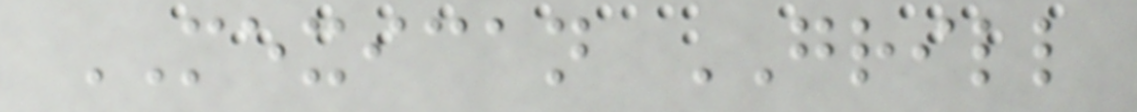MEXICAN GRILL
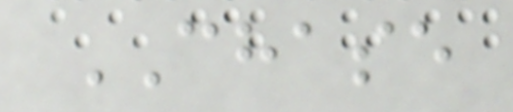CHASE
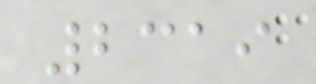2319
